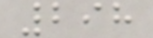298
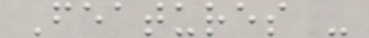Features -
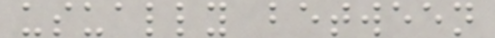usually between
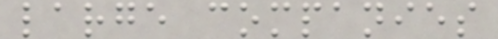large companies
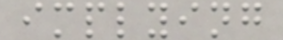implying
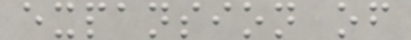expansion of
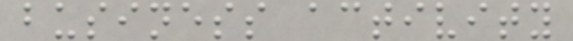business activity
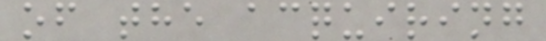of the acquiring
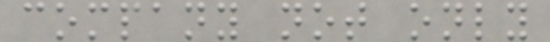company not only
